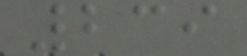239
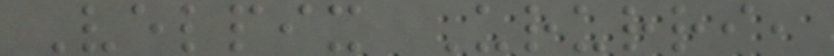Velpix Ururri,
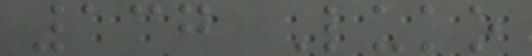137 Luko
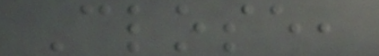Close,
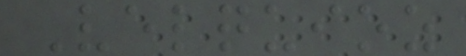Velquioz
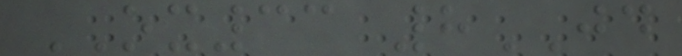OX33 8JD
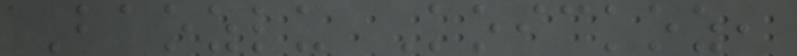Baozlu Koickoz,
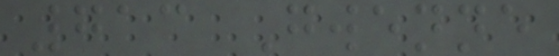713 Gwenne
